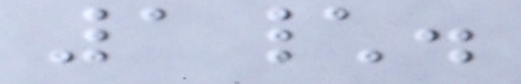1\.
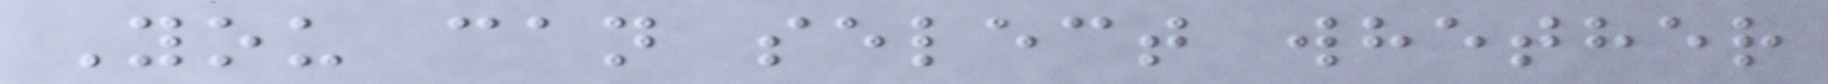You can select whether
